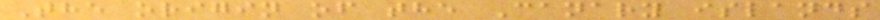The origin of the Canary islands
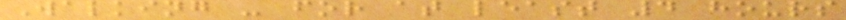Walking - for at least 4 hours
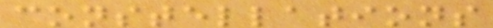constellations
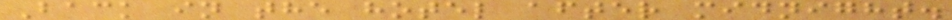Back in the hotel after midnight.
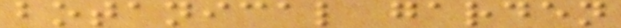botanical garden
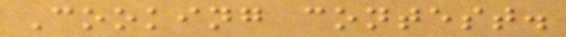Cooking contest.
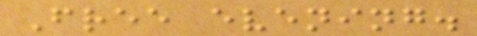Free evening.
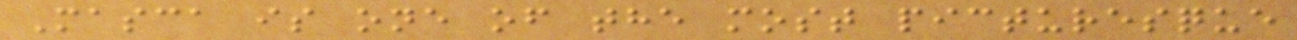Masca is one of the most picturesque
